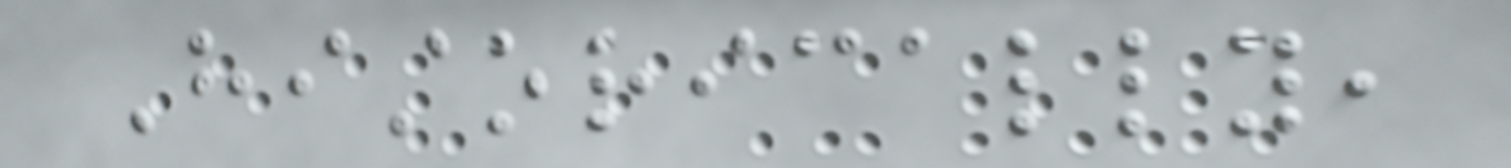Historically,
